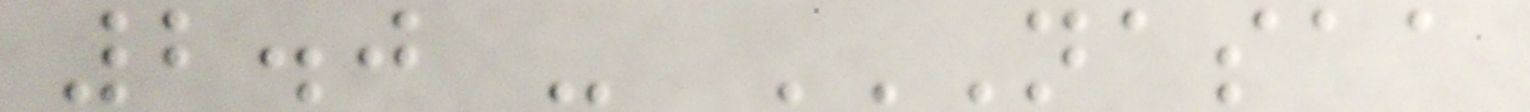2.0 - NASAA
